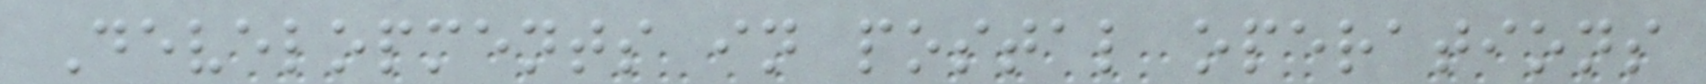Developments in postal operations
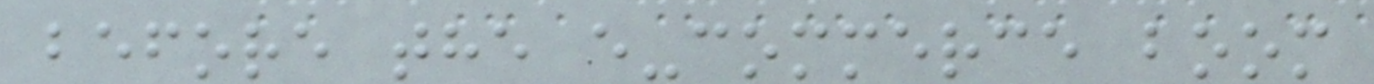before the e-commerce boom
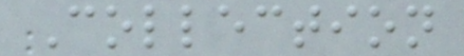Collection
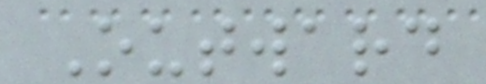Outward
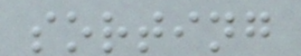sorting
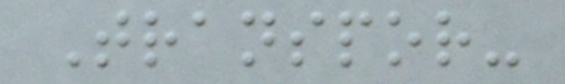Transpor-
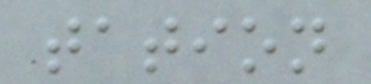tation
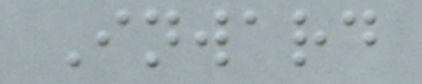Inward
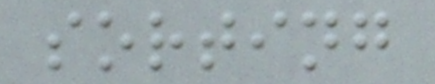sorting
